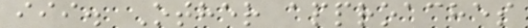iii. Other approaches
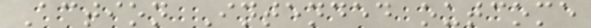Action Intended outcome
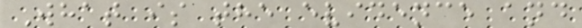What is the evidence and
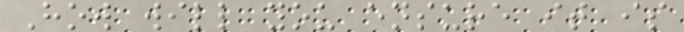How will you ensure it is
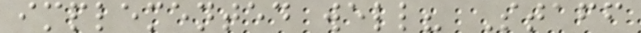implemented well? Staff
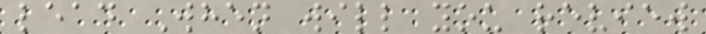lead When will you review
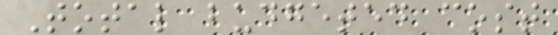Total budgeted cost
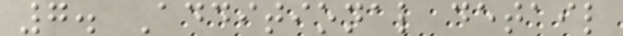7. Additional detail
